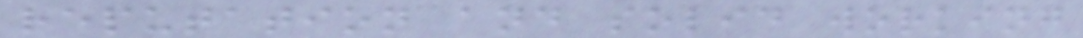reputation and solid working
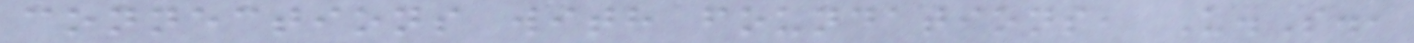connections with foundations, U.S.,
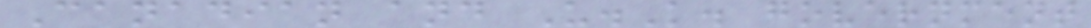Canadian and U.K. government
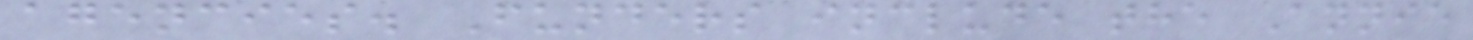agencies. Funders include the Annie
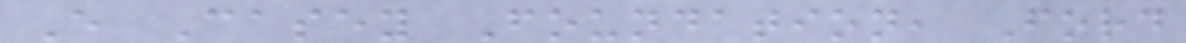E Casey Foundation, Ford
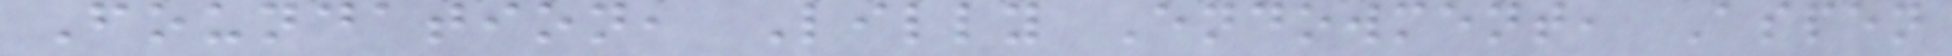Foundation, Lilly Endowment, Aspen
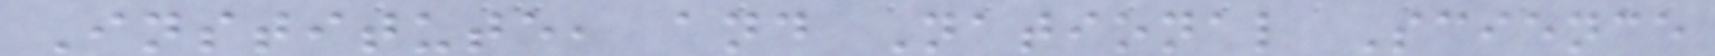Institute, and National Science
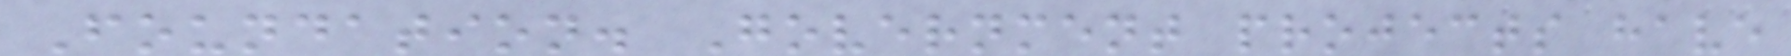Foundation. Government projects have
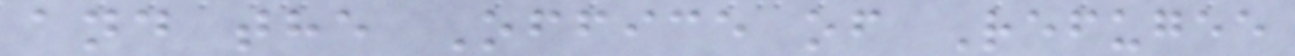and the Office of Refugee
